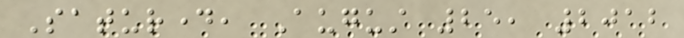Saturday, August 25, 2012
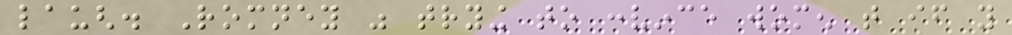laugh. Romney was trying to convince women that if you
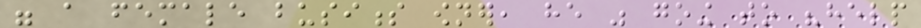were a female business owner, he was going to "help
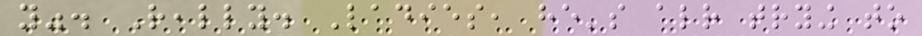you". Really. Ladies, he's already trying to
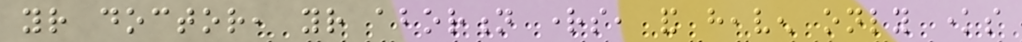your doctor, your abortion rights, and heaven only knows
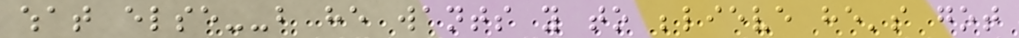what else--but he wants you to believe he's got
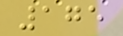175
